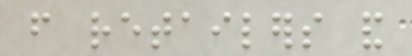from retailers and
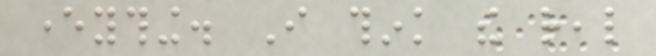everything. I think the real
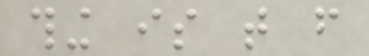thing is that from
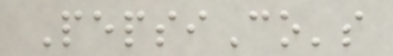PepsiCo's
